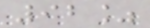92%
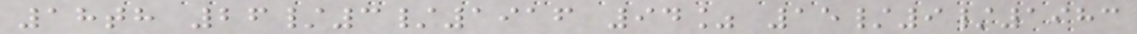18th 26/3/1916 94% 15/9/1983
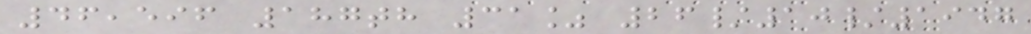46,596 187th 31% 26/10/1947
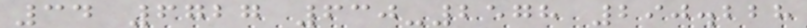34 6727 630-2578 290.228
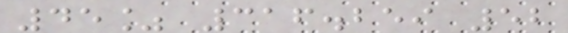45% 316.259 52
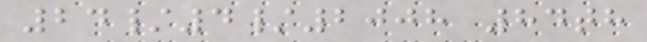24/4/2008 84th
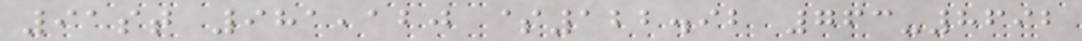91st 981,120 $122.92 763-8692
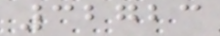32723
